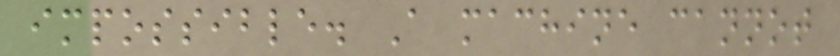impossible. A machine cannot
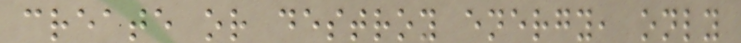create or destroy energy, only
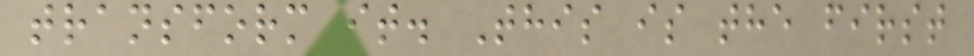transform it. This is the first
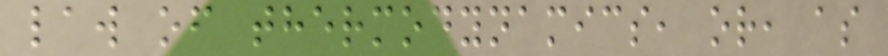law of thermodynamics, or, as
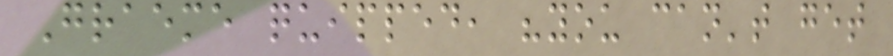Graeme quipped, "you can't get
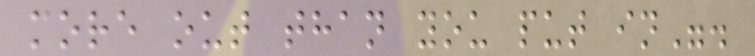more out than you put in".
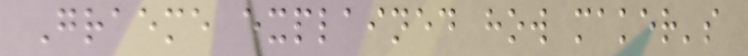Graeme explained how maker's
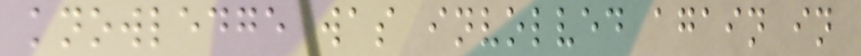knowledge was involved again in
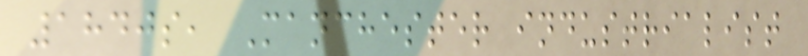1840s, Manchester industrialist
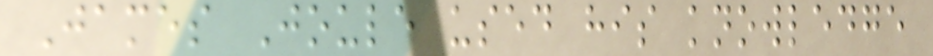James Joule used his knowledge
